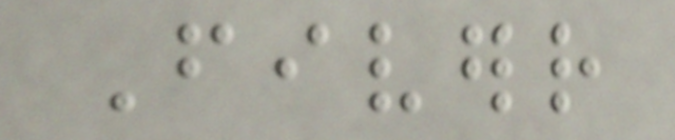Fiverr
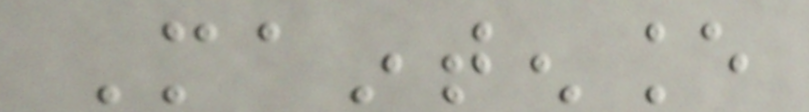Maintenance
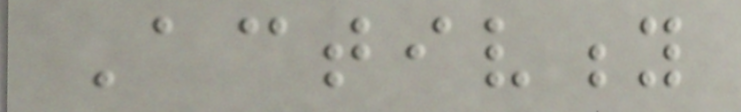Activity
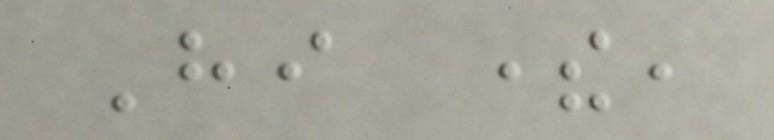Hi there,
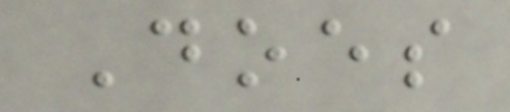Does
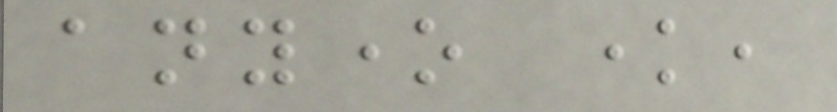anyone know,
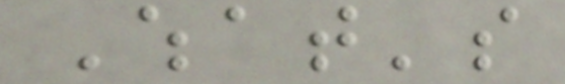What's
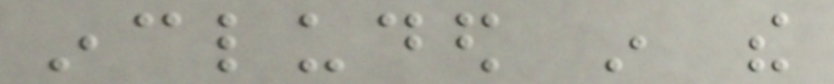included in the
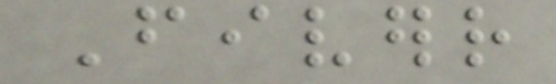Fiverr
